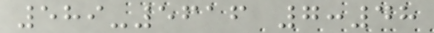589-5616 7:48
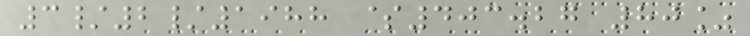3/2/1988 $403.27 80%
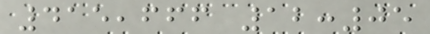415,666 12:05
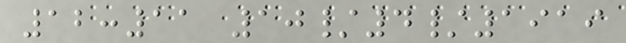12:11 10/4/1919
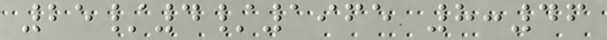25/4/1965 8:46
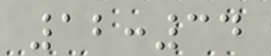12:34
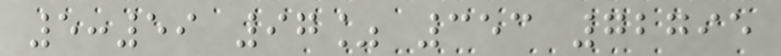5:59 97% 353 72795
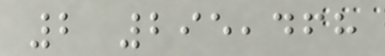2 295,468
